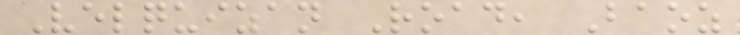Velquizan Road, Baoz
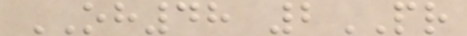OH48 2PR
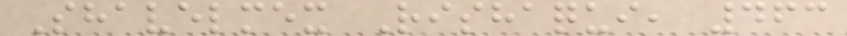Shavelmex Rishaqui, 463
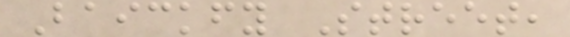Baickfy Street,
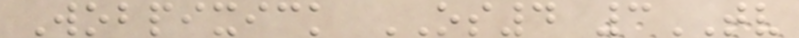Wobpixick OS4 3TV
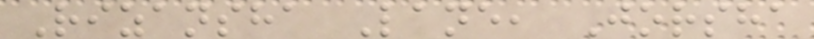Rizansha Lane, Jorsha
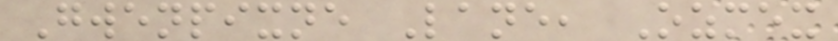Gwenpixne Lane, Ozmex
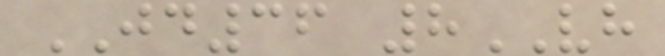JD36 8VH
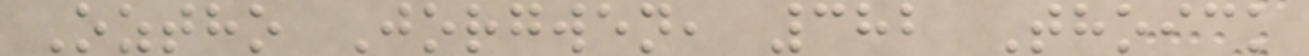Oztho Jorgwen, 382 Thoick
